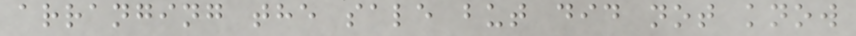arranging the sale but did not know
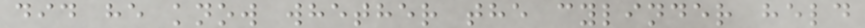did he know whether the cylinder held
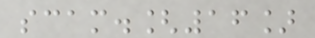scam.[16]
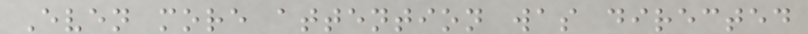Even more attention was directed
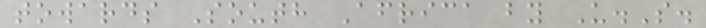towards South Africa by U.S.
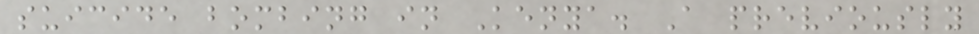suicide bombing in Kenya. A previously
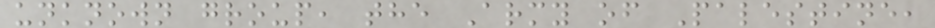unknown group, the Army of Palestine,
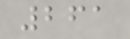261
